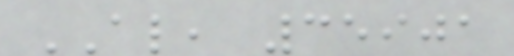AL, 35901
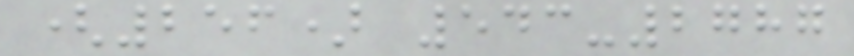(256) 543-2787
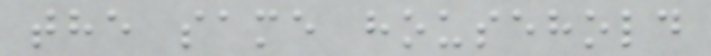the same household
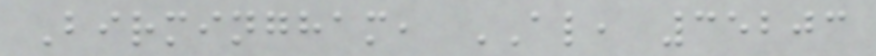Birmingham, AL, 35203
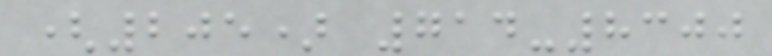(205) 714-8300
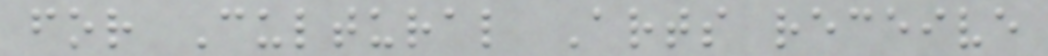for Cultural Arts receive
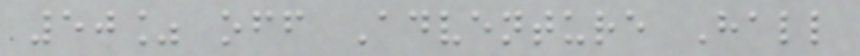50% off Adventure Hall
